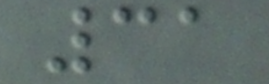31
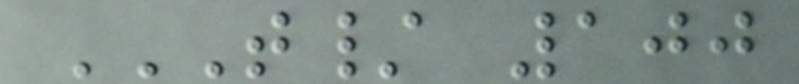T/ 100
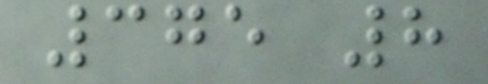375 8
